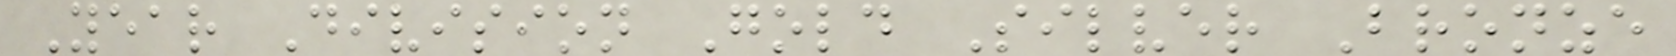Year Division Gold Silver Bronze
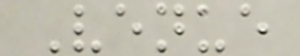Venue
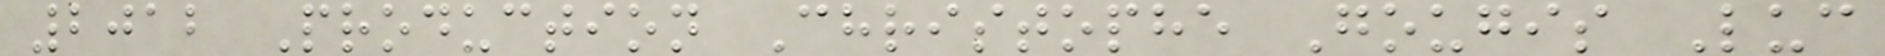2012 Production Christophe Gougis Luc
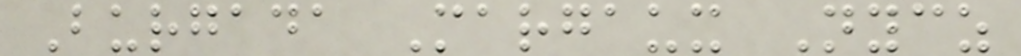Burgada Margaux Nycz
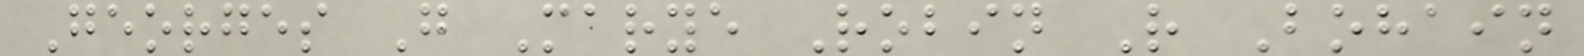Georges G Marye Robin R Bohain
